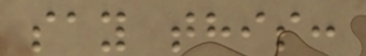say this:
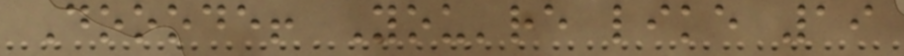Dooode! You're like 19
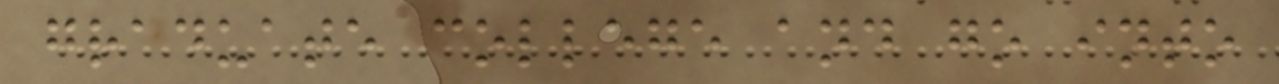graduate college and go into
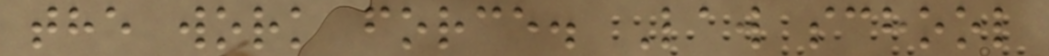the work force. Law school
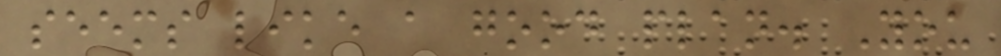seems like a good plan. You
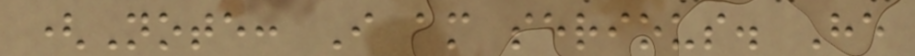(Note: I am serious. He
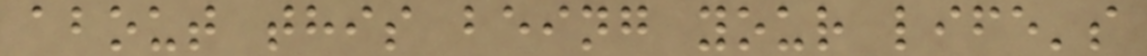about this being your life's
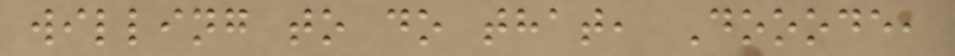willing to do that, Dooode,
